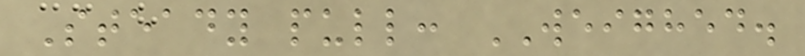Steady pull: WEIGHED.
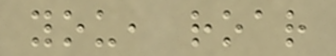you, roar
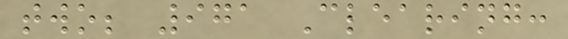two; 971 Clearing:
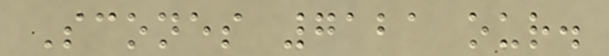Scones 7121 our.
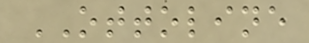OTTOLINE
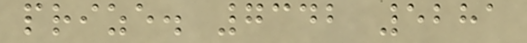prize. 7342 5281
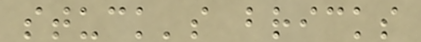stuck's bricks
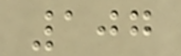107
